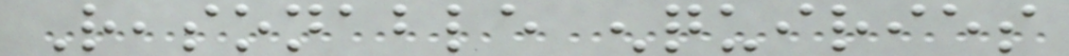Reasonable enquiries
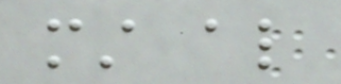must also
